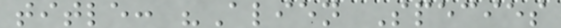title: "Alien Species
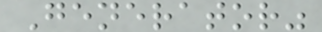Generator"
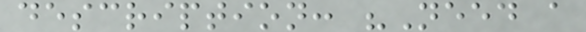description: "Need a
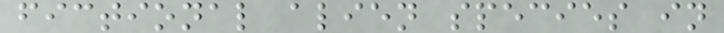fictional alien species in
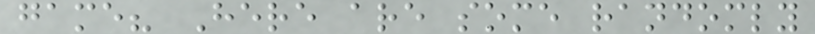game? Here are some randomly
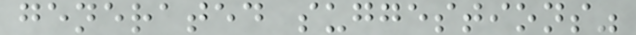generated suggestions"
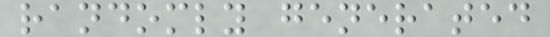randomly generated
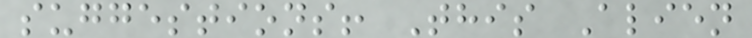suggestions! This Alien
